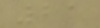21
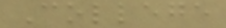College
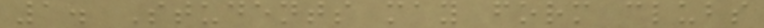1. Students may form clubs
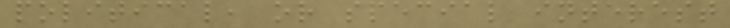political, or special interest
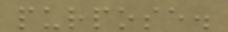purpose.
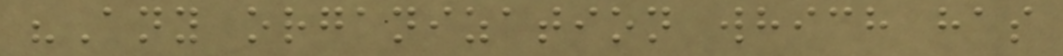"Any organization which has
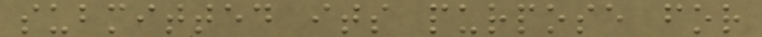submitted its purpose for
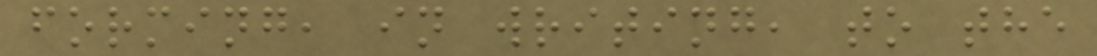forming, in writing, to the
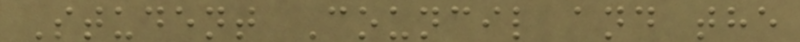Student Council and the
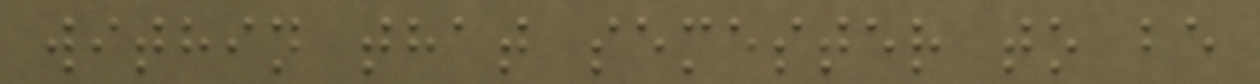within that semester to be
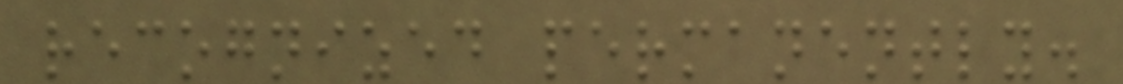recognized permanently.
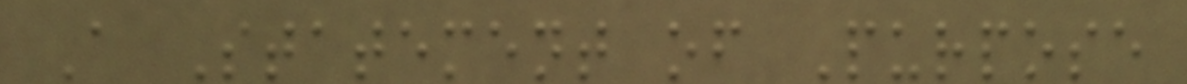A Statement of Purpose
